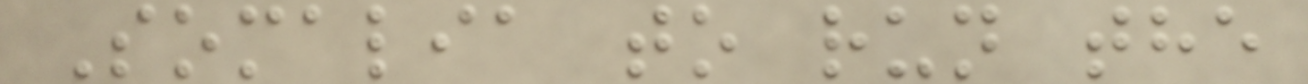Somalia to run the
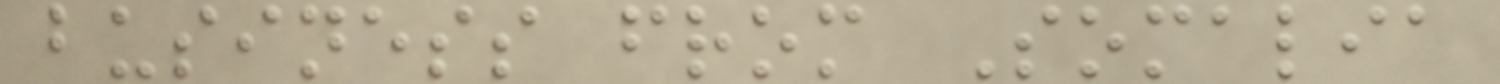business from Somalia
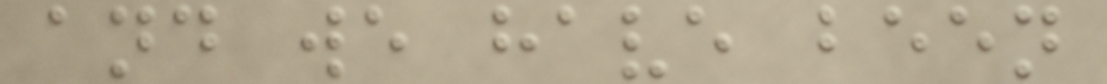and we have been
